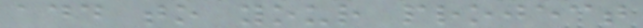add to your project
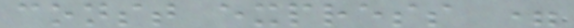const express =
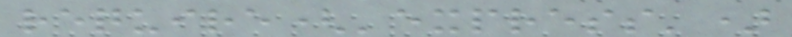require('express')
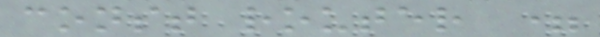const router =
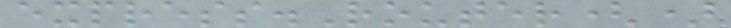express.Router()
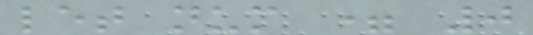let num = 0
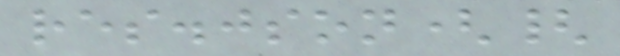res.json({
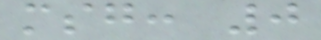msg: 0
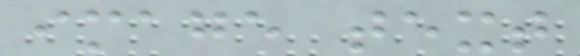image text
